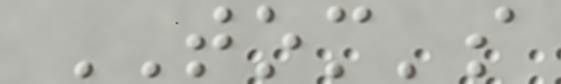TOM's
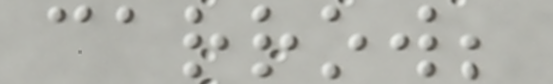carrow;
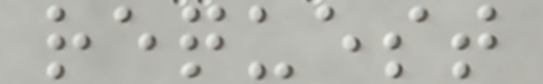request
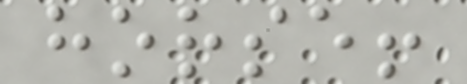horse!
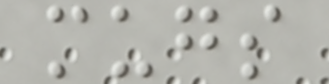mugs
